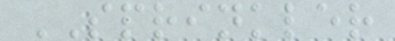SPRINKLER
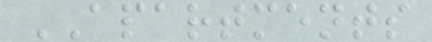APARTMENTS
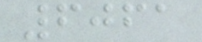6061
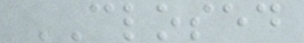CLOSED
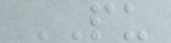PU
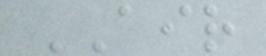AIR
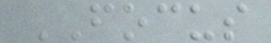FOCUS
